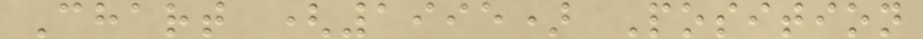Chart (1995) Position
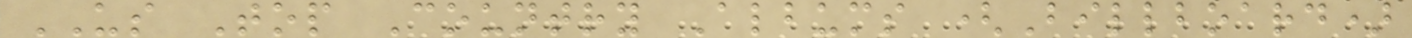US Top Country Albums (Billboard)
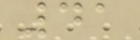41
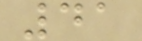41
